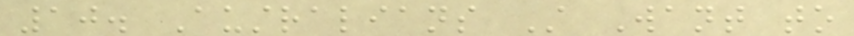10. Australians Still Want to
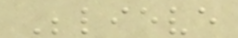Believe
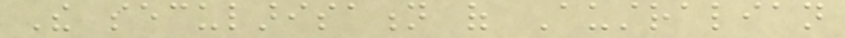The secularisation of Australian
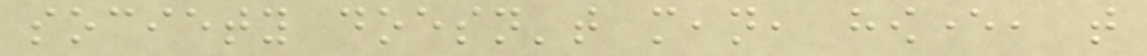society doesn't mean, however, that
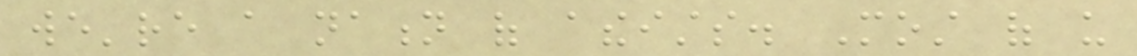we're a nation of atheists. Most of us
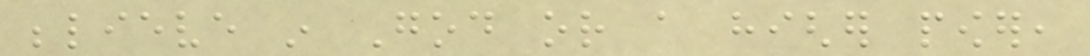believe in God or a higher power,
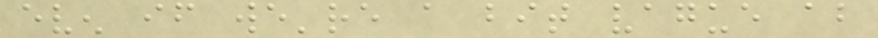even if we're a bit vague about
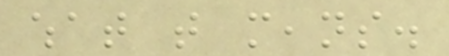what that means.
